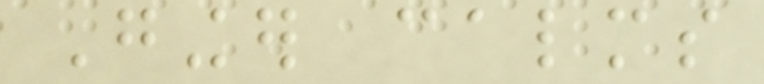Ginger calms
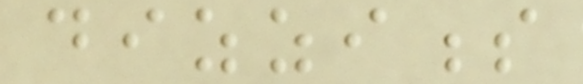dizziness
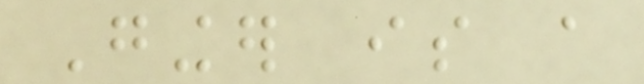Ginger is a
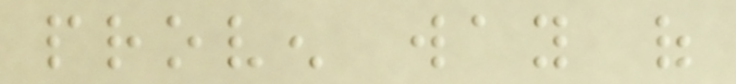proven way of
